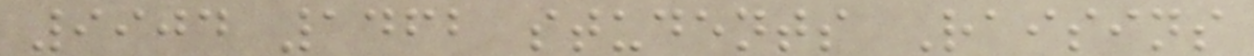9904 1462 students Raisins
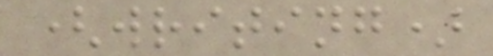(writing)
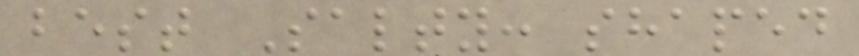best Salty: shaped
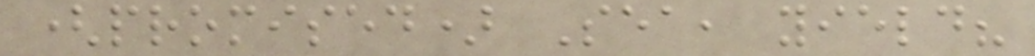(promised) Sea, yield?
